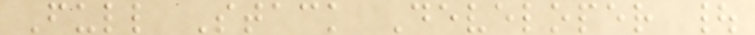Full Stack Developer |
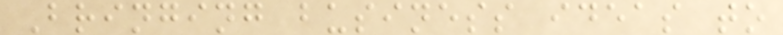Bringing business ideas to
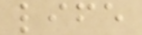life
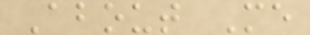About Me
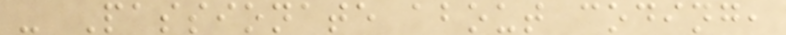- Passionate about coding,
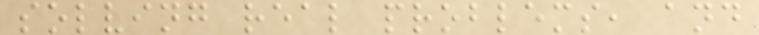solving real problems, and
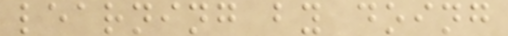learning by doing
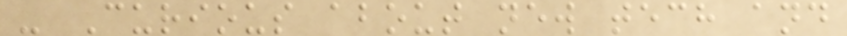- Curious about new tech and
